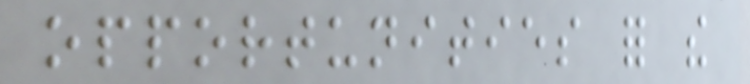opportunities for the
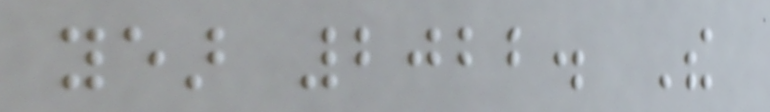year 2022. The
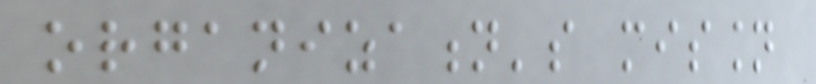organization's mission
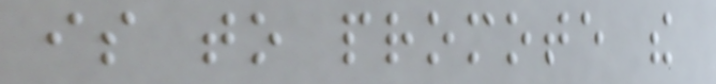is to promote the
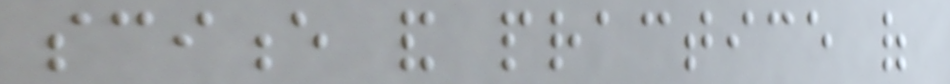science and practice of
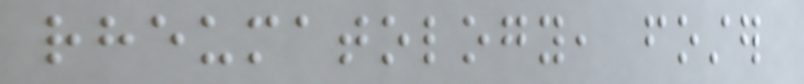rheumatology, foster
